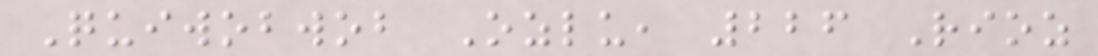Quiwobwob Ozlu, 226 Rioz
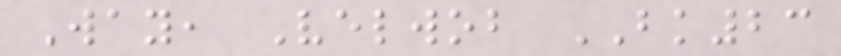Way, Velwob BK23
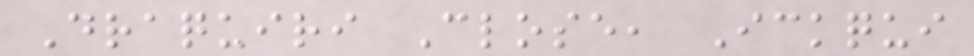Draquiri Close, Ickqui
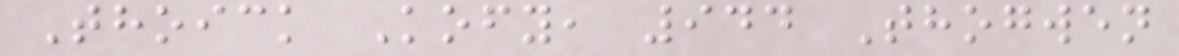Thoick Kofy, 944 Thogwen
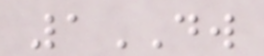1DW
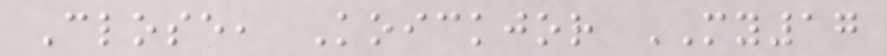Close, Koickjor MY17
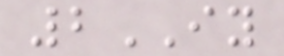2IY
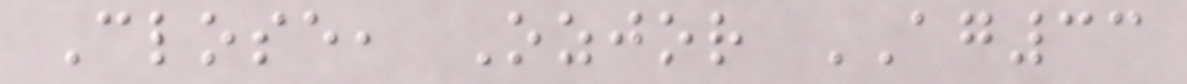Close, Ozjor AG33
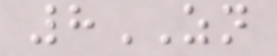8ZN
